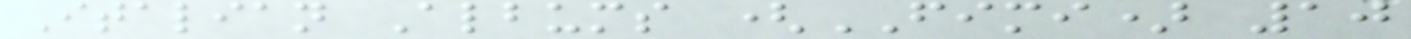Italian Albums (FIMI) 10
